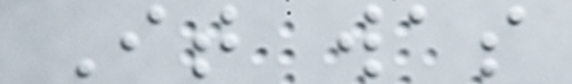It was
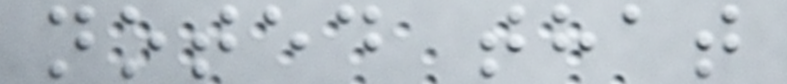noted that
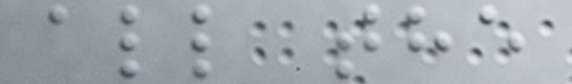all the
